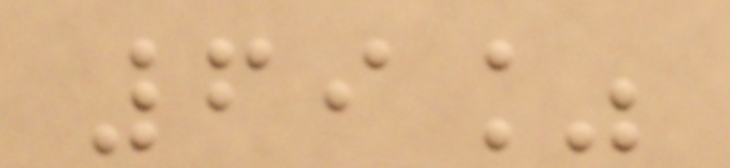69%
